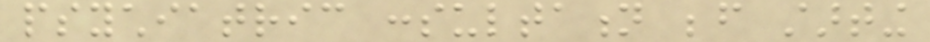psychiatric consultation before starting
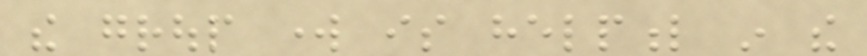the group work is helpful in the
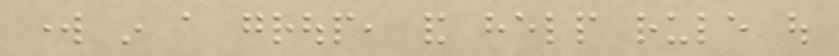work in a group, and help rule out
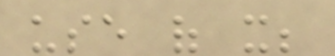use of it;
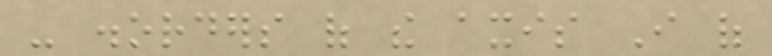- disorders of the axis I of
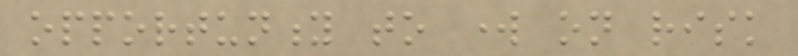opportunity to work on risk
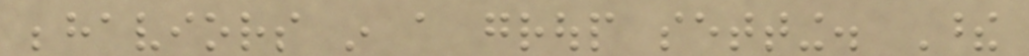behaviors in a group setting. These
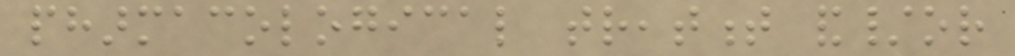pharmacological treatment and/or
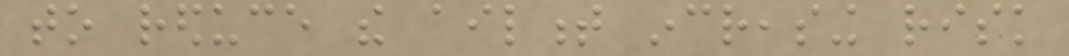to reduce the ailment increasing risk
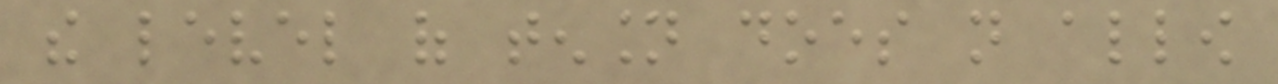the level of tension does not allow
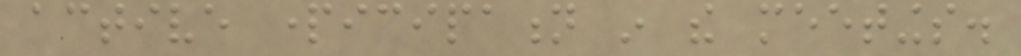active participation in the meetings.
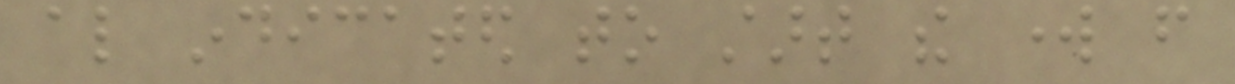also indicated to start the work from
